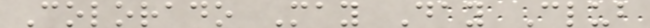Colorado May Day Club
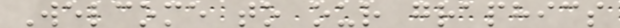Welcome to our graphics
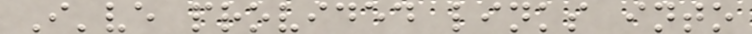I've provided links into
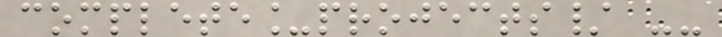complete_projects/ --
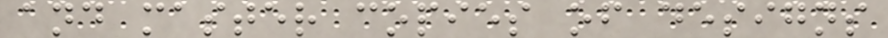and master copies of designs
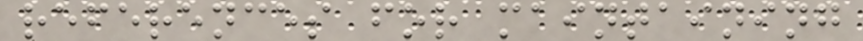references for maintaining
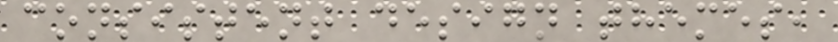consistent design themes,
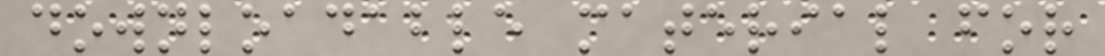downloadable material for
